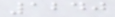1240
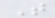T
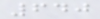640
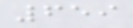659
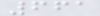661
